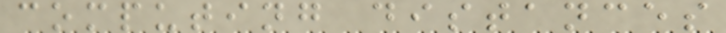computing distances
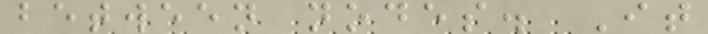between nodes. It
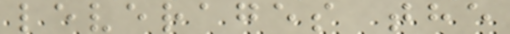leverages the
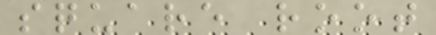square root
